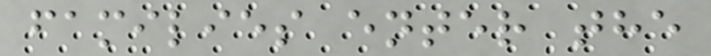families enter the
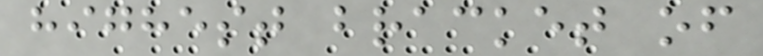highest bracket of
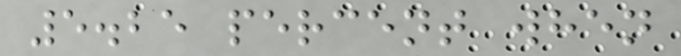5.25 percent when
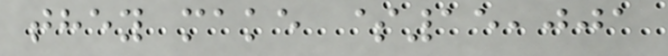they make $15,001
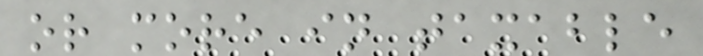or more in taxable
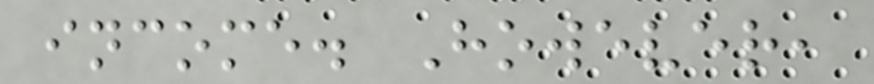income. However,
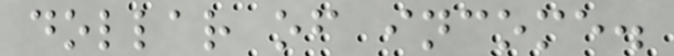dollar of income.
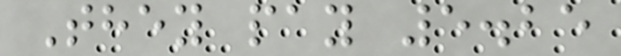They pay 5.25
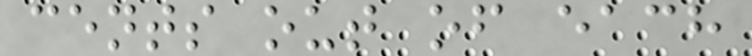cents out of each
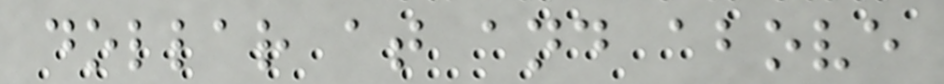dollar at and above
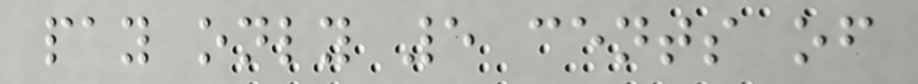pay only 5 cents of
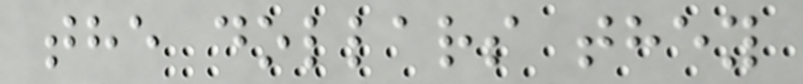the dollars they
